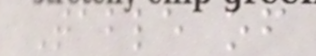Table of
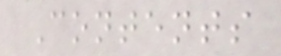Contents
